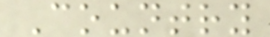Country
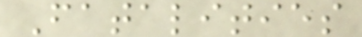Fatalities
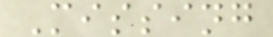Missing
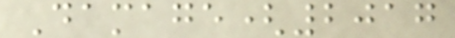Damage(2017
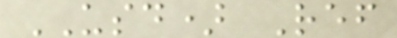USD) Ref
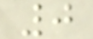0
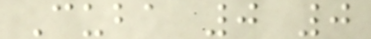Cuba 0 0
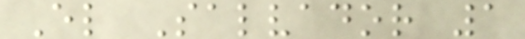El Salvador 1
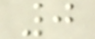0
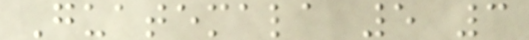Guatemala 5 3
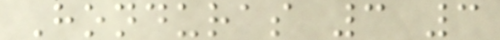Honduras 3 3
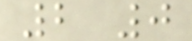2 0
